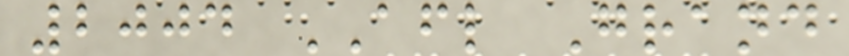2004 AFL Grand
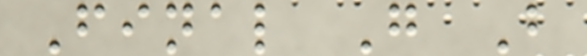Final G B
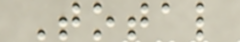Total
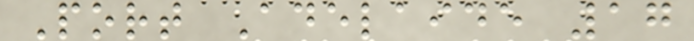Port Adelaide 17
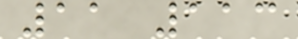11 113
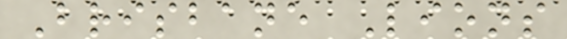Brisbane Lions
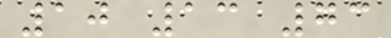10 13 73
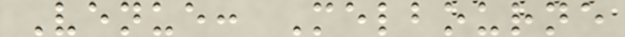Venue: Melbourne
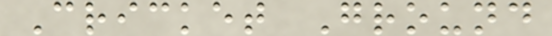Cricket Ground
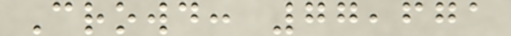Crowd: 77,671
